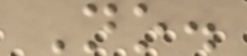No.
